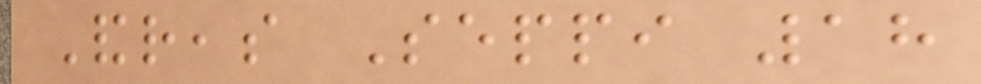Andreas Seppi 18
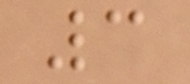3
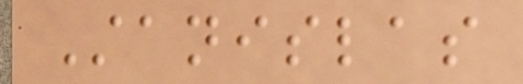Stanislas
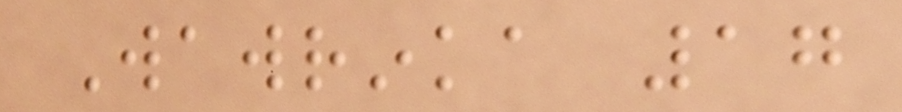Wawrinka 17
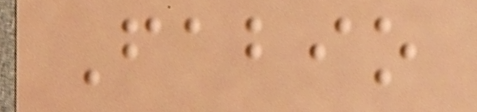Fabio
